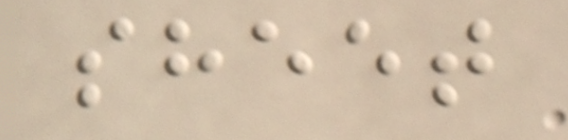sheet
